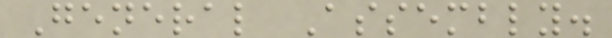General Assembly.
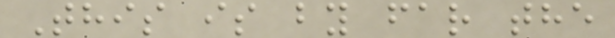This is by far the
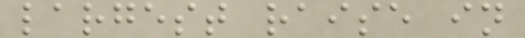largest raise in
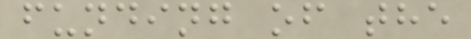funding of the
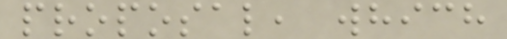proposal, which
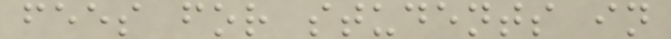fees for students in
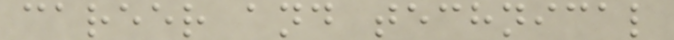career and technical
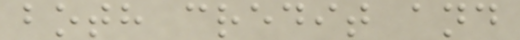both credit and
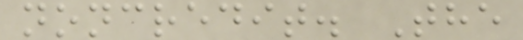noncredit. The
